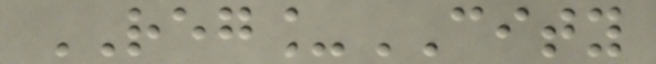REG_CITY
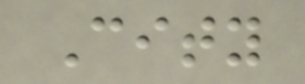City
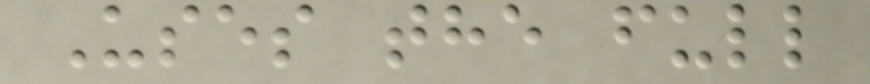Uses the full
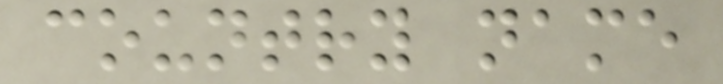country name
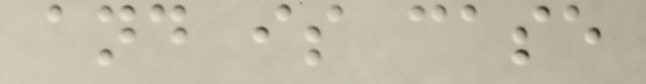and is case
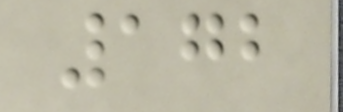172
